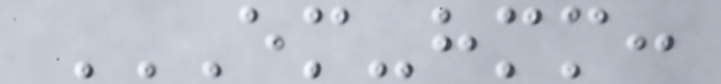EM-HMM:
